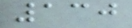130
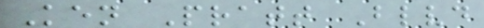Ken Pratt Blvd
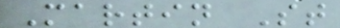Martin St
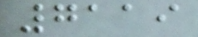7119
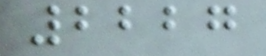2227
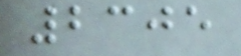2305
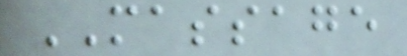MASSAGE
